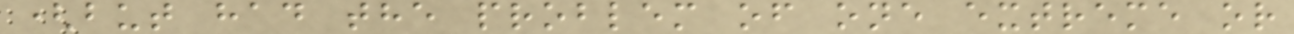(but had the problem of one extreme or
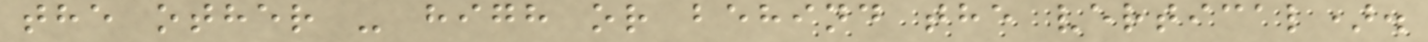the other - high or behind the vertical).
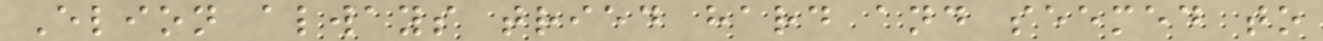Elion always tried hard and seemed to
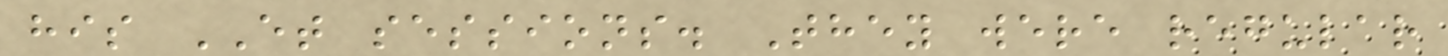his ET sessions. They were regular
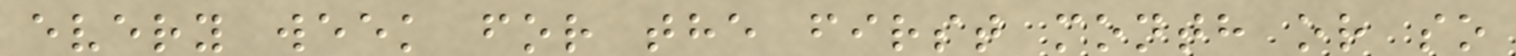every week for the first month or so
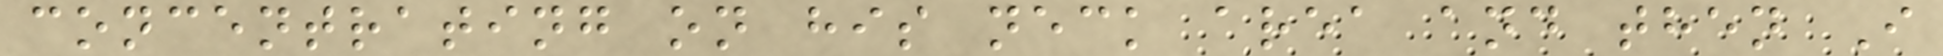concentrating on his neck area and then I
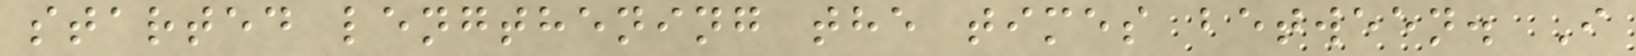started lengthening the times between. I
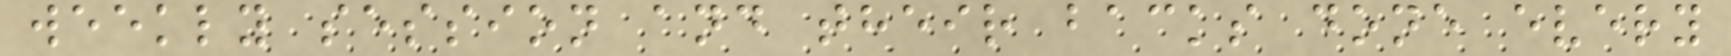weekly session and their backs done every
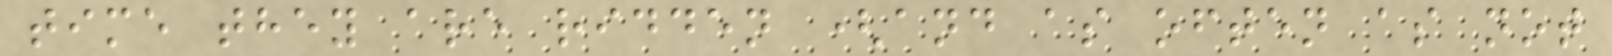time they are ridden (and as often as not
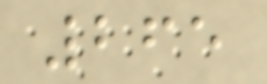265
